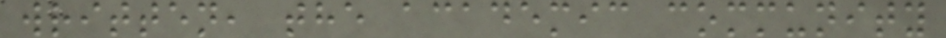written, the academic community
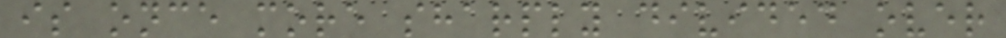is once more sharply divided over
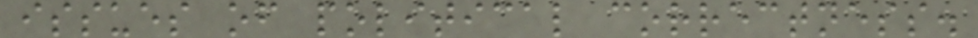issues of political correctness.
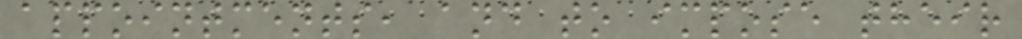appointments, and to impose their
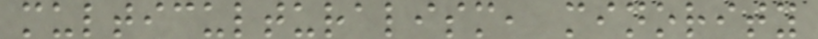multiculturalism, minority
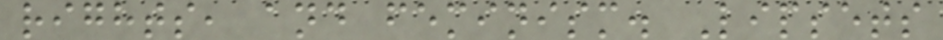rights, and feminism. Lipsets
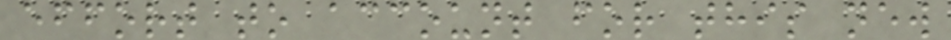effort to account for this new
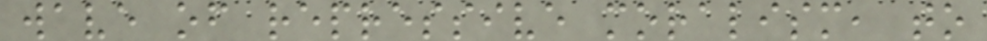wave of repressive moralism, to
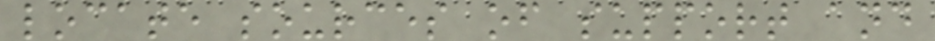locate sources of support and
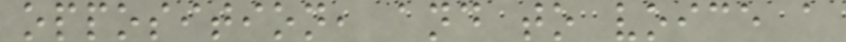opposition, and to voice a
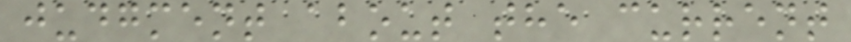judgment about the current
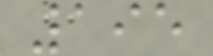195
